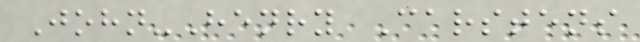John-Henry Carstens
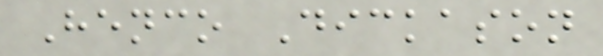Henco Dickason
